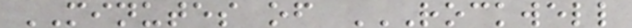MINUTES of ROCKWELL
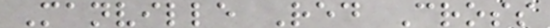Manville Red Cross
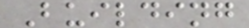Building
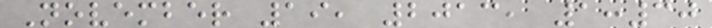November 19, 2013, 1:30
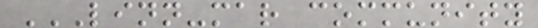LINN-MAR COMMUNITY
